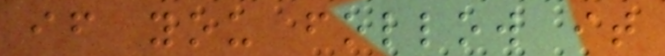if you follow it
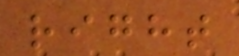right
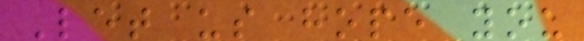Let us hope you
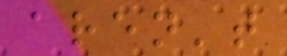aren't
